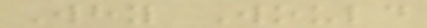Why Would
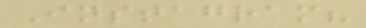Instagram?
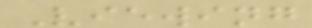Viewing
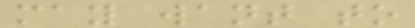may want to
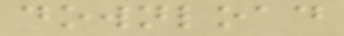download
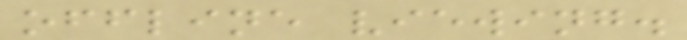offline viewing.
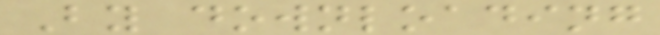By downloading
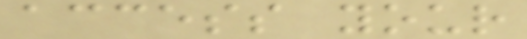access your
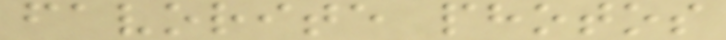favorite photos
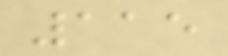115
